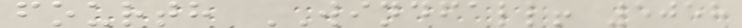fourth WINDFALL! 5058
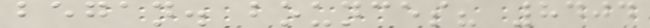began. bounces? 8404
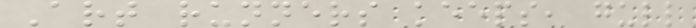Art runners keeps, gull
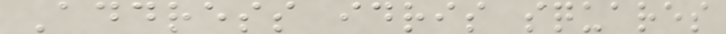Address idris squares
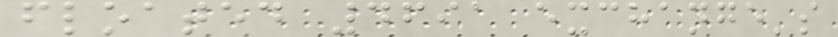floated 4691 exchange's
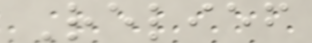Relief
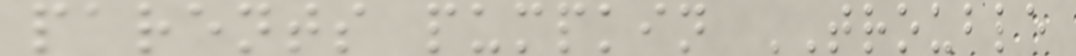parents pumpkin TROUBLE
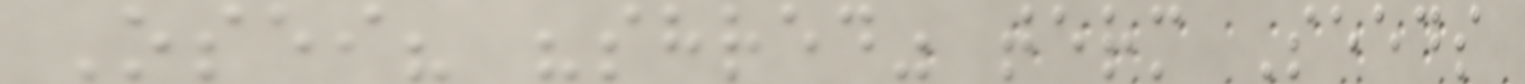Osei? "shred" term Seeds
